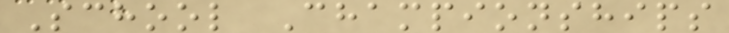School Championships
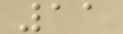11
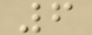6
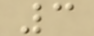3
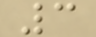3
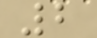2
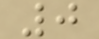0
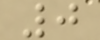0
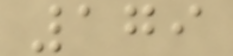179
